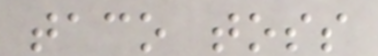taco toss
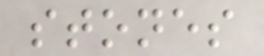stones
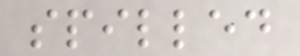spilled
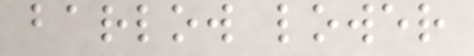barlow lower
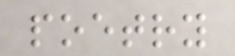poetry
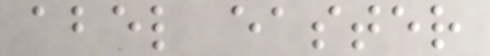abel easter
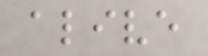alive
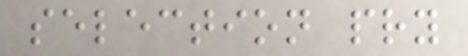selection pry
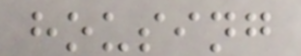housing
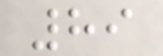89
